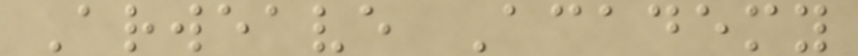Arweave Academy
